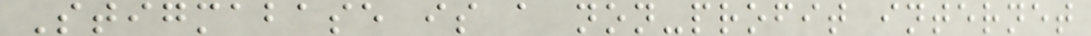Stigmabase is a non-profit internet
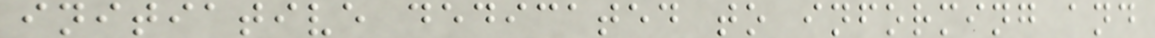initiative dedicated to informing and
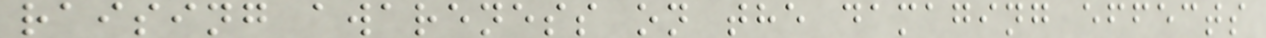raising awareness on the damaging effects
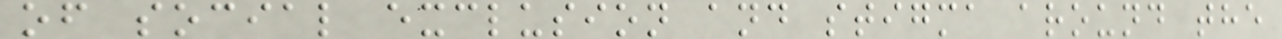of social exclusion and stigma around the
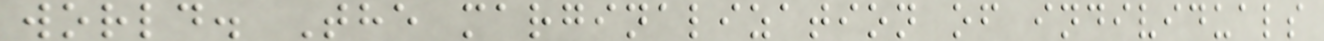world. The marginalization of individuals
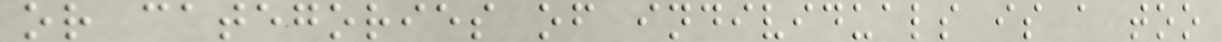or categories of individuals is a too
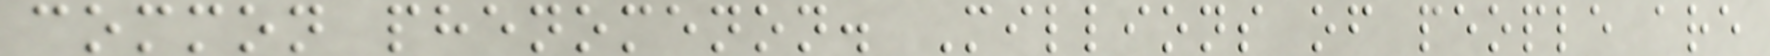common phenomenon. Millions of people are
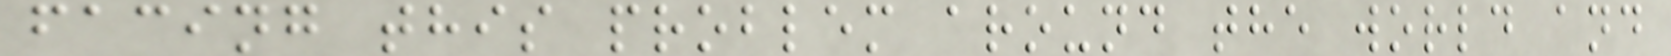facing this problem around the world and
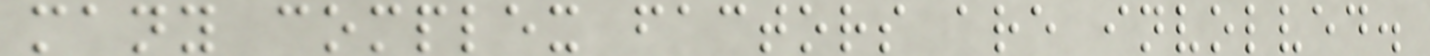many complex factors are involved.
